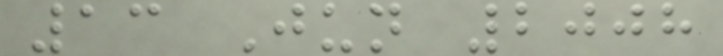13 Jun 2008
